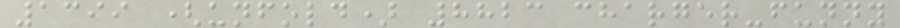1399 (unfold) 8823 charger-funny
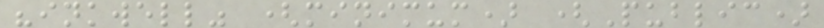"inkwell" (minimum) (Public)
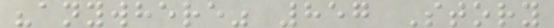"anywhere" 857 Story
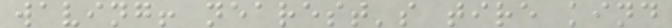waving! nearest's tire kind
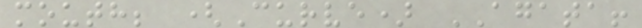mouth; (Curve) AGATA!
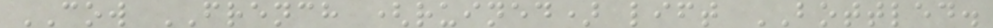COW FRENCH (ruined) lift BOTTLED.
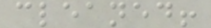cleaned!
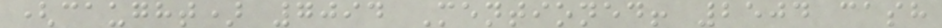(caught) 7094 Mentioned! 2504 cash
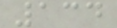134
